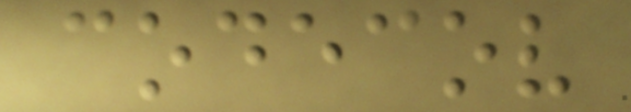codecov
